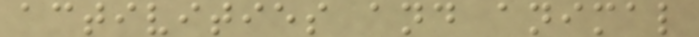activities and animal
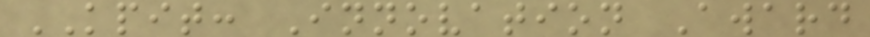KPIT: Innovation Award
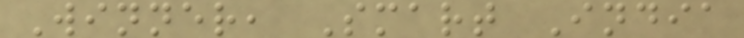Winner, Smart India
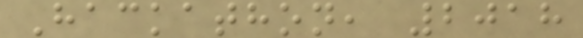Hackathon, 2018
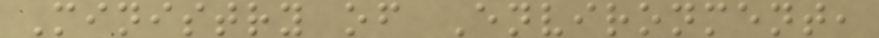Ministry of Environment,
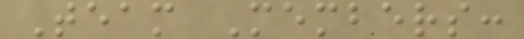Team Members:
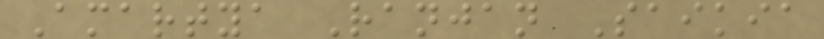Amartya Ranjan Saikia
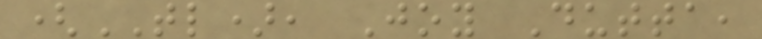(TL), Joy Dutta,
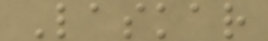Laskar
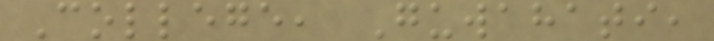College, Guwahati,
